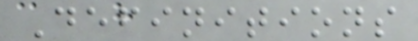Definitions
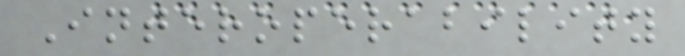Interoperability
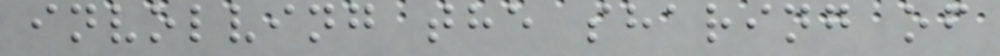involving the sharing of
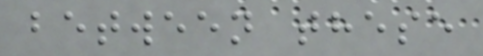between these
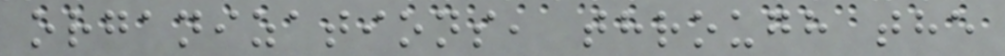organizations, through the
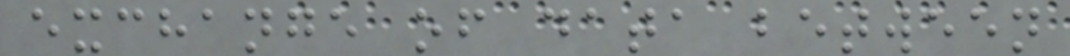exchange of data between
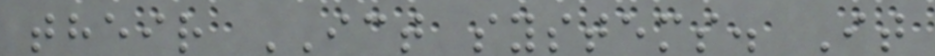their ICT systems. It
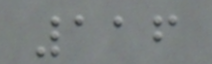116
